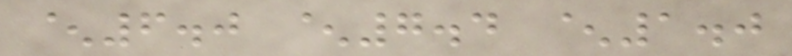^6.0 ^7.4 ^1.0
